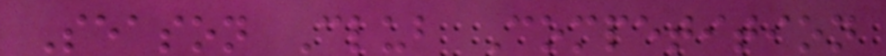Season Club Competition
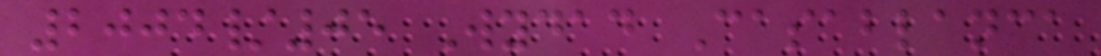2004/05 Wydad Casablanca
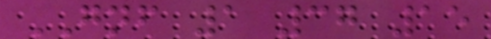GNF 1 37 15
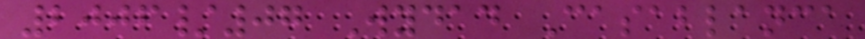2006/07 Wydad Casablanca
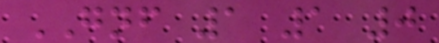GNF 1 1 0
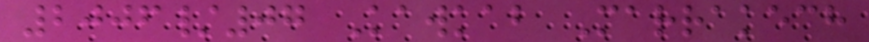2006/07 Kawkab Marrakech
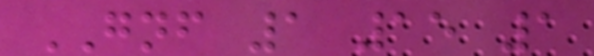GNF 1 15 1
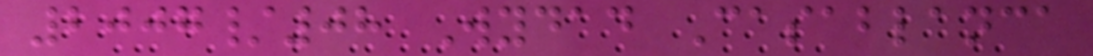2007/08 Wydad Casablanca
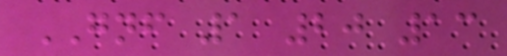GNF 1 20 13
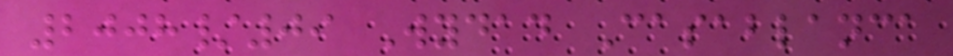2008/09 Wydad Casablanca
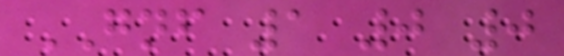GNF 1 0 0
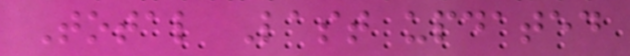Total Last updated
